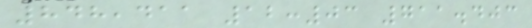848,411 12:03 711.403
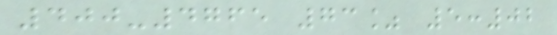400-4765 73% 5:02
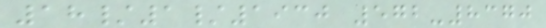18/1/1930 572-8370
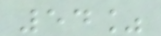54%
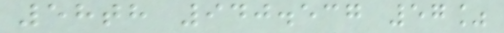58th 940.537 57%
